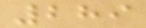289
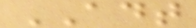ADT
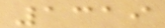1319
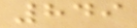849
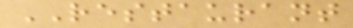RESTAURANT
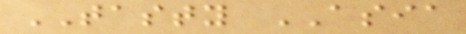TASTY ASIA
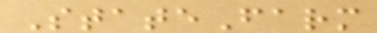StateFarm
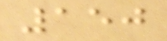150
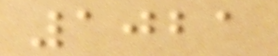1021
